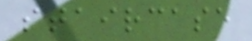staircase
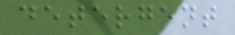detergent
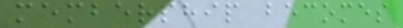membership becomes
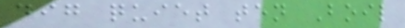dig quiet ten Boil
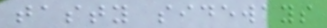tasty sideways
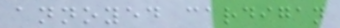annoyed cardigan
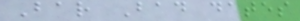Bar Bad dates
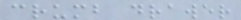crumb drawer
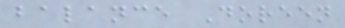balance Doreen
